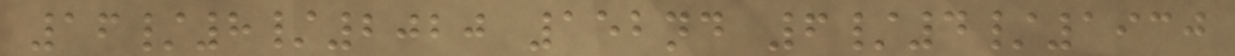16/8/2020 152nd 6/4/1930
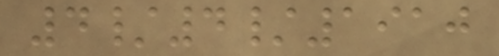4/4/1910
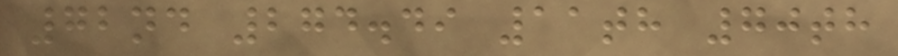72nd 274.49 11th 70th
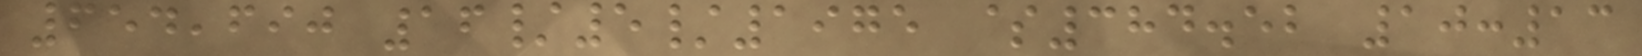654,690 16/5/1975 $384.52 10:13
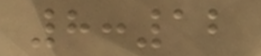8:12
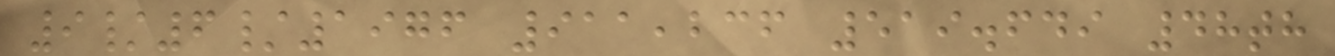9/6/1976 911,236 519.649 48th
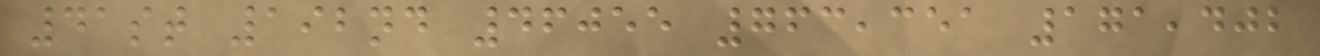41st 192nd 46055 763,351 171,402
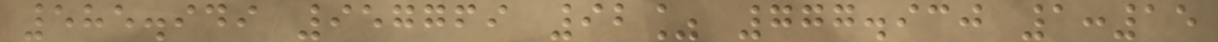585.949 957769 92% 777.930 1:15
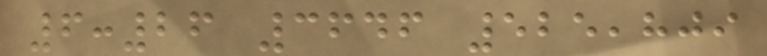6:26 3646 525,809
